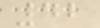42
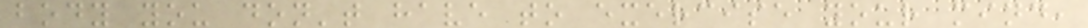body you don't have to exercise your mind,
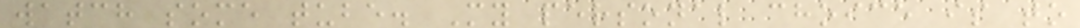watch some tube. My personal choice is to
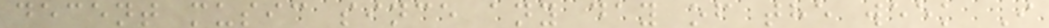decent music since any day of the week I
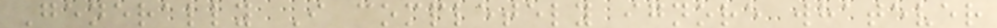Generally I completely ignore whatever
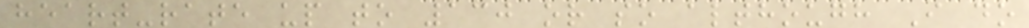heart-rate up to 130 or so although I do
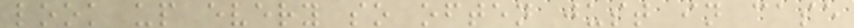look up every so often just in case
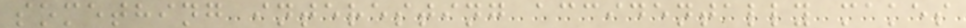something interesting accidentally makes
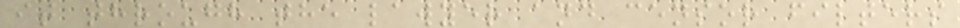it through the lawyer and censor filters
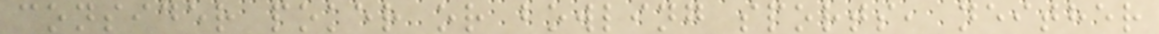consider poker or bowling sports, neither
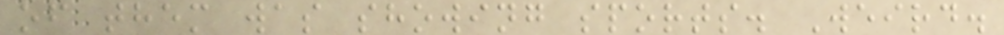of them was showing sports. Weird.
